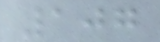107
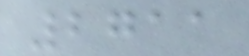2711
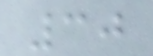30
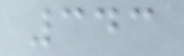343
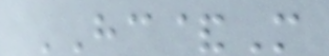HC&M
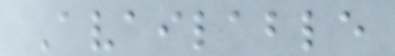Available
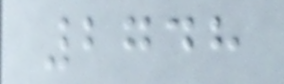2748
